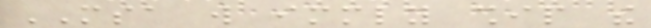MSA will immediately ship the
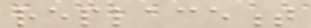replacement
